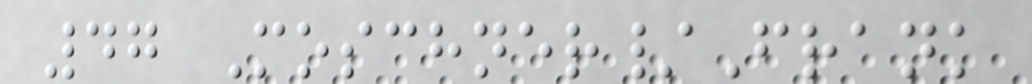47 Moschner/Frank
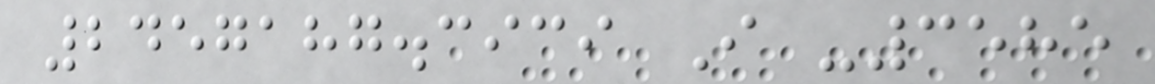2457187.3939 I -3585
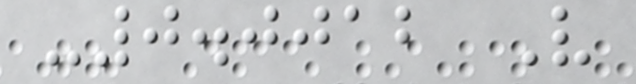-0.0012 V
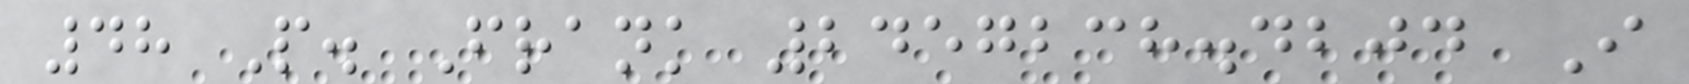48 P. Frank 2457238.4204 I
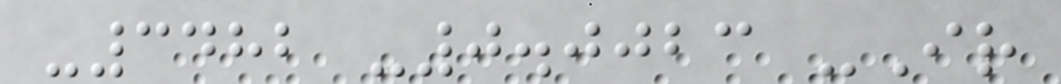-3482 -0.0023 -Ir
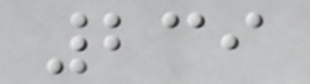239
